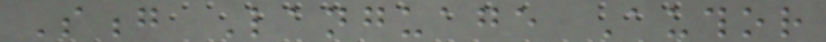Song Language Author
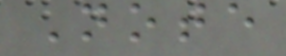Note
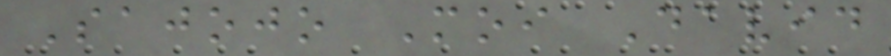Sajojo Moi David
